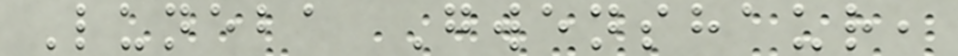Luneba Gwenshaur,
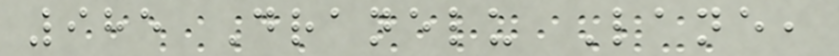985 Dranelu Lane,
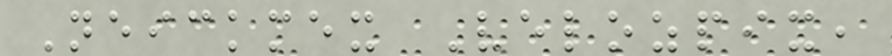Neickmex Velozpix,
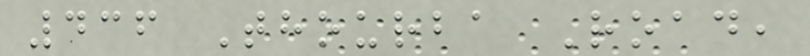436 Thourba Road,
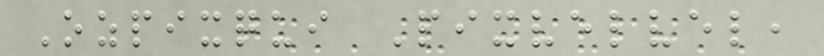Ozpixqui Pixvelvel,
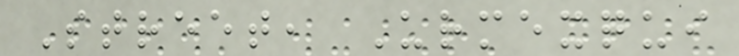Street, Urmexqui
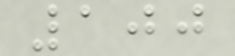100
